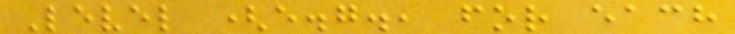Level (e.g., for each
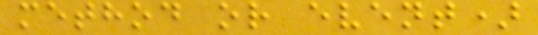method or event)
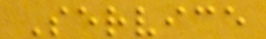Service
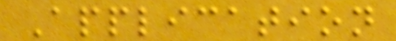Application
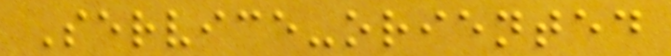Service-oriented
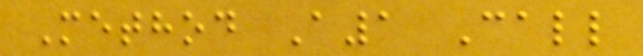Method A1 Call
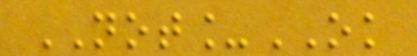NOT_OK
